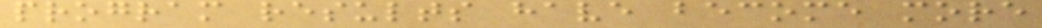program results have become more
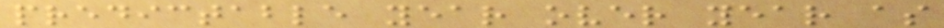predictable year over year as
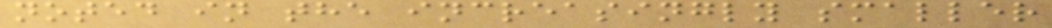noted in the increasingly smaller
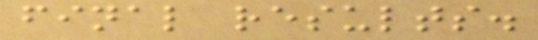final results.
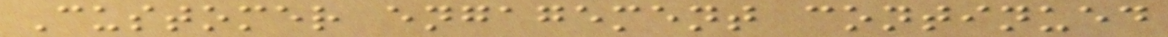Customer engagement continued
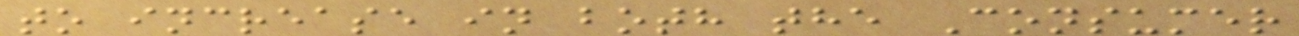to increase in both the Consumer
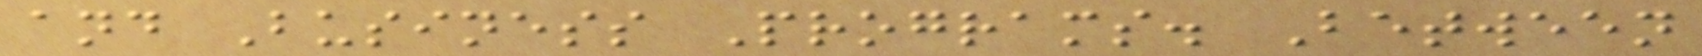and Business Programs. Between
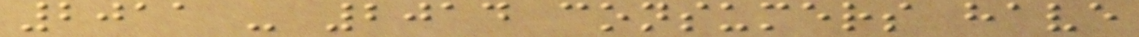2011 - 2014 consumers have
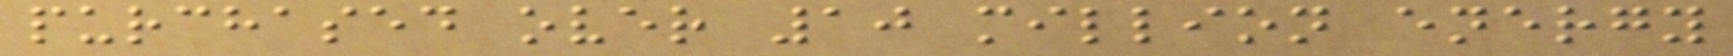purchased over 10 million energy
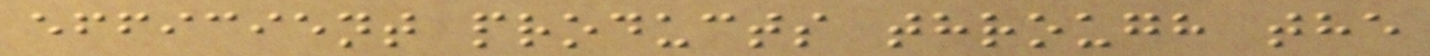efficient products through the
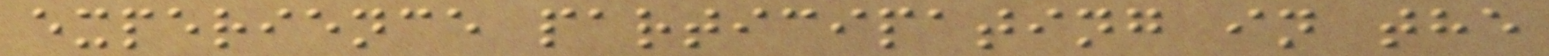experience participating in the
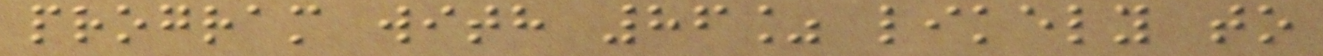program with 86% likely to
